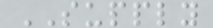SUPPLY
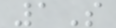1S
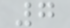7
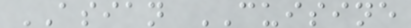ASIAN CUISINE
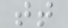tt
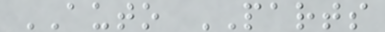AUTO PARTS
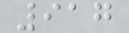917
